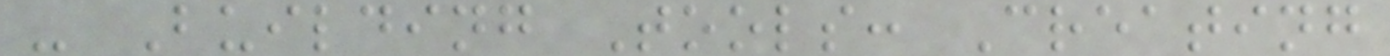- Building Tools: Creating
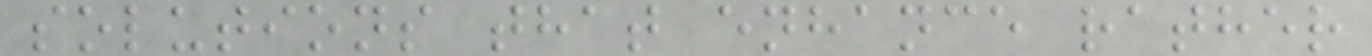solutions that enhance rather
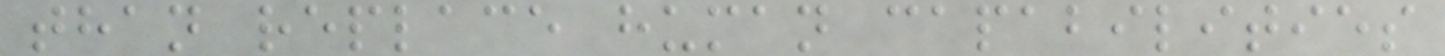than replace human capabilities
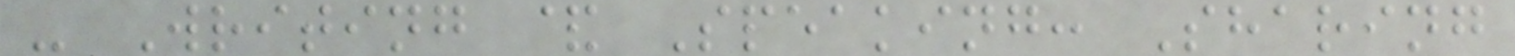- Writing & Speaking: Sharing
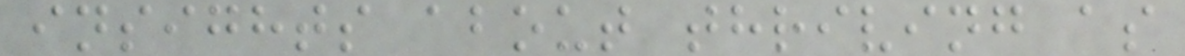insights about thriving as
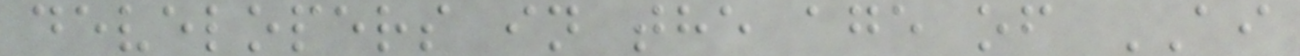developers in the age of AI
